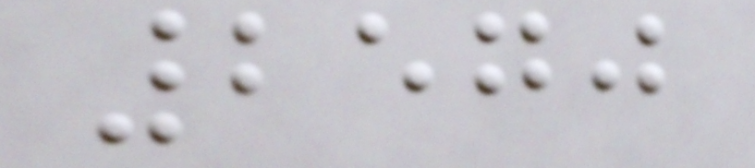2570
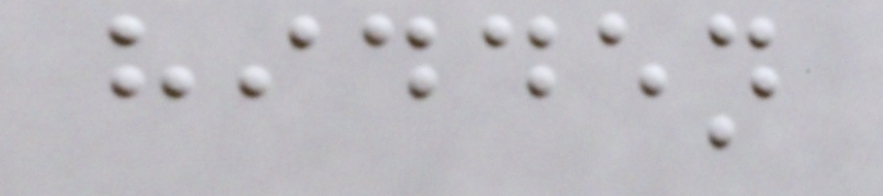hidden
